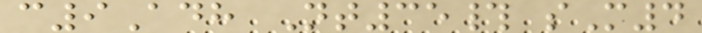c9Adh Nt35# sM4
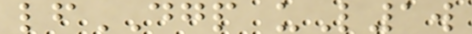lfDGP uL1w
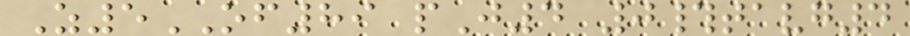Z5OF89 pJ4 0#tavg4
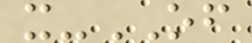x-OF
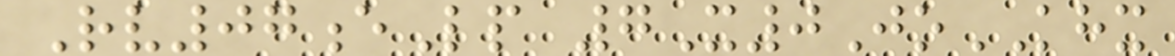Rv07eLp 7X0JoKHX
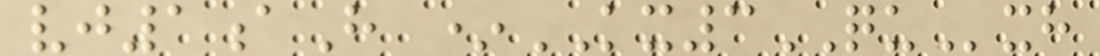vj1aH *KX3QUxh
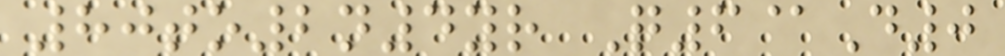80to2n4yr Q6@D0
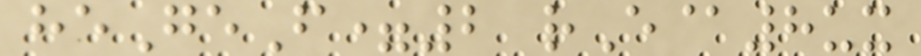heGeF=2 rE@8ux
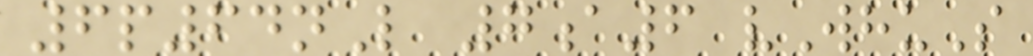6p64nL 7a6 vWhuS
